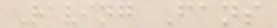Raving Fans
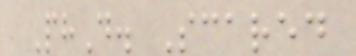PhD. Scared
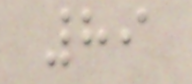89
